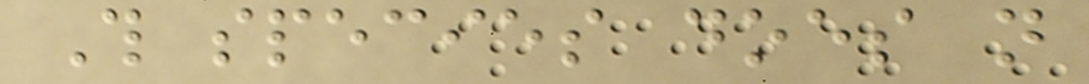This species does not
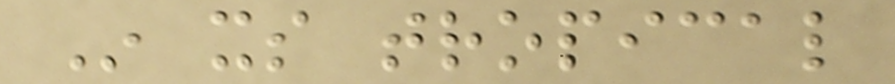In its tropical
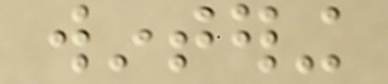wintering
